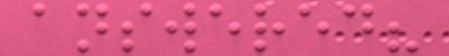answered?
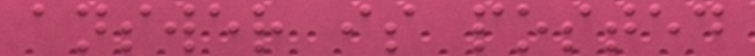answer is posted
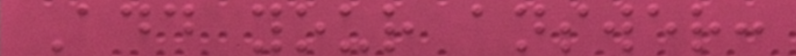Add your answer:
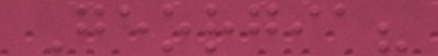Georgia?
